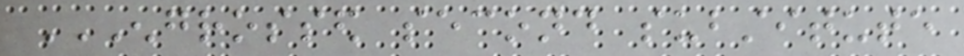ENGROSSED SECOND SUBSTITUTE
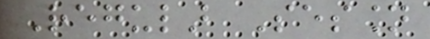Regular Session
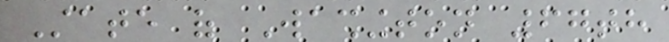State of Washington 67th
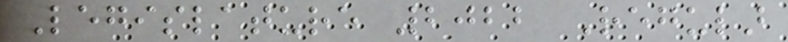Legislature 2022 Regular
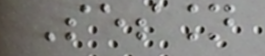Session
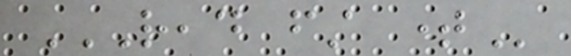READ FIRST TIME
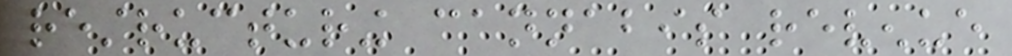restructuring cannabis revenue
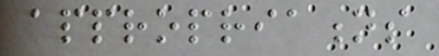appropriations
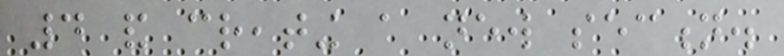4 and creating a new section.
